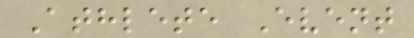Athlete Event
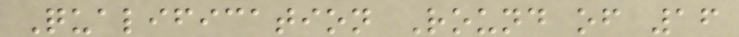Qualification Round of 16
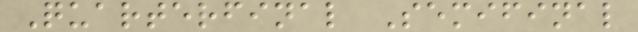Quarterfinal Semifinal
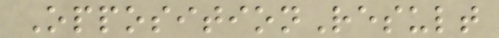OppositionResult
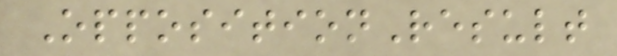OppositionResult
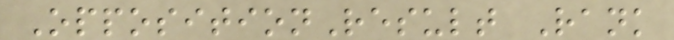OppositionResult Rank
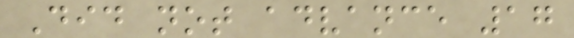Did not advance 17
